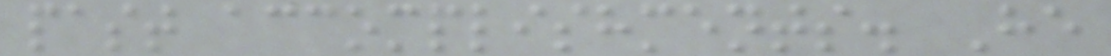past accomplishments. He
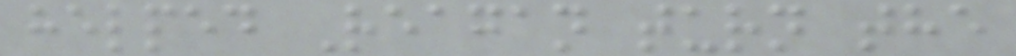helped Reagan turn the
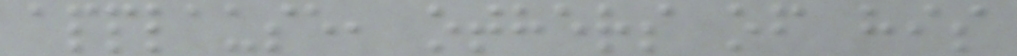applause, others of his
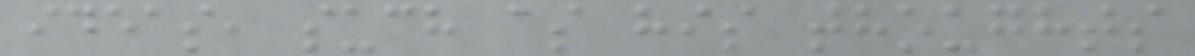ideas, such as his thoughts
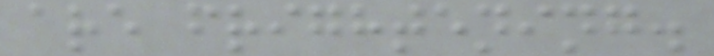are frightening.
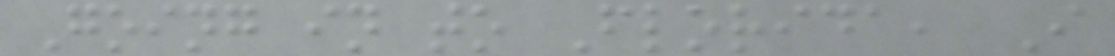Going in to Florida, I
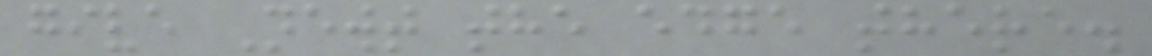give Newt the edge there.
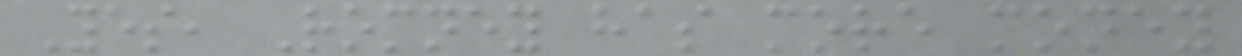Yes, Romney has more money
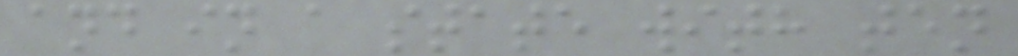and in a state with ten
